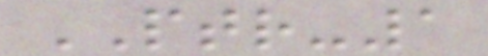PTR-1
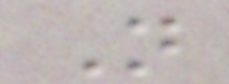N
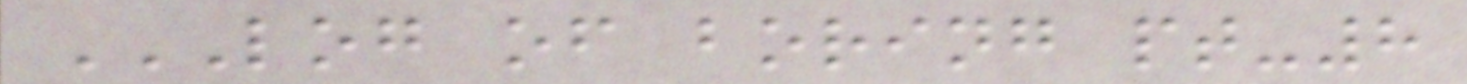LOG OF BORING PT-8
